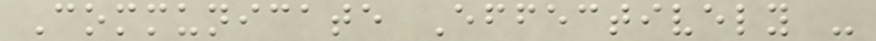Communicate Effectively -
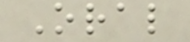Oral
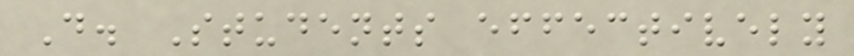D. Students effectively
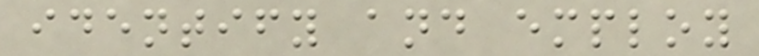identify and employ
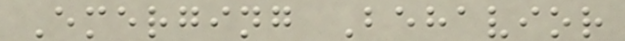Emerging Behavior
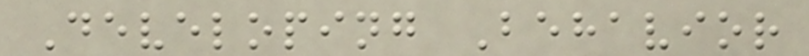Developing Behavior
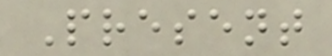Present
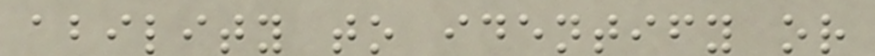ability to identify or
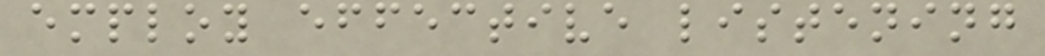employ effective listening
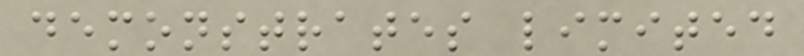demonstrates limited
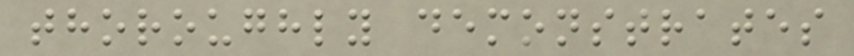thoroughly demonstrates
